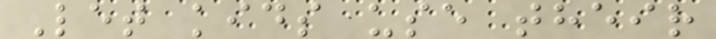Let kids use their
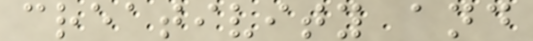creativity and
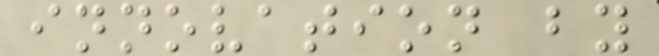innovation by
